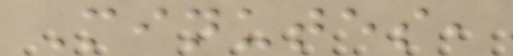Minutes,
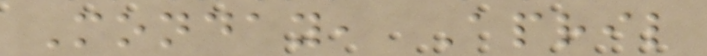Monday, April
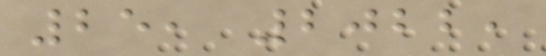25, 2022,
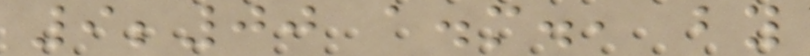9;00 a.m., by
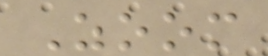Zoom
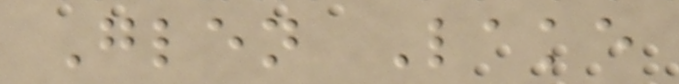Glen Lake
